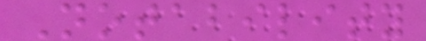Notability
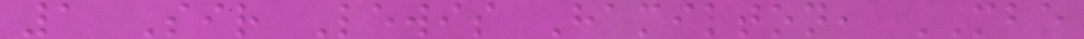1 Sir Lewis Hamilton, MBE
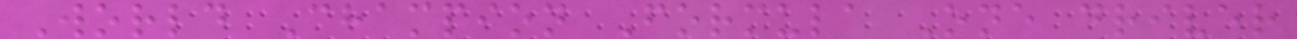World Champion Formula One driver
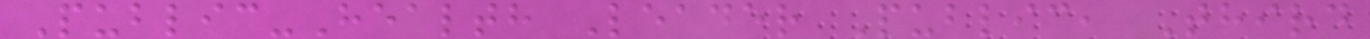Public-Health Leader Public, Third
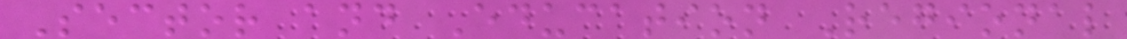Sector and Education Regional
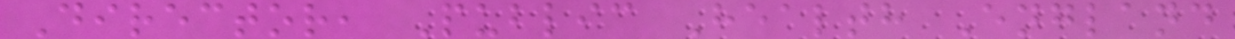Director, Public Health England
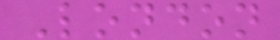London
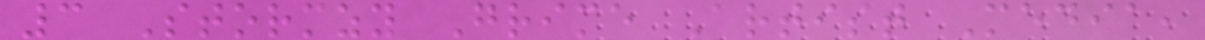3 Stormzy Grime Artist Media,
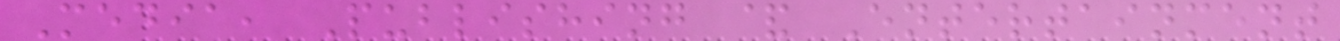Media, Publishing & Entertainment
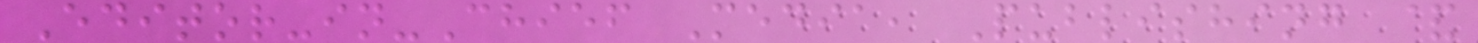Editor-in-Chief Media, Publishing &
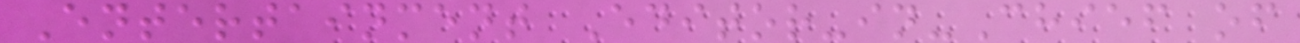Entertainment Editor-in-Chief of
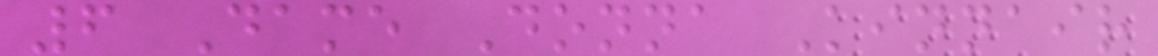6 Dame Donna Kinnair
